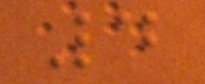4
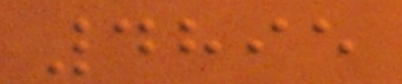4895
